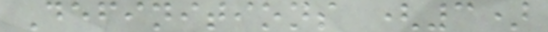Definitions (3)
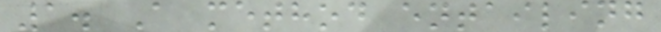1. A method entailing
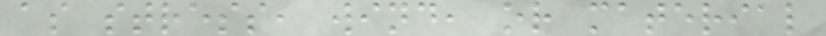as stress, wind, or material
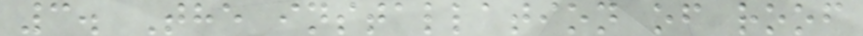3. The installation of roof
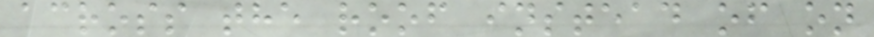across the roof instead of on
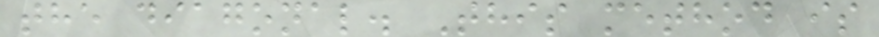the diagonal. This method is
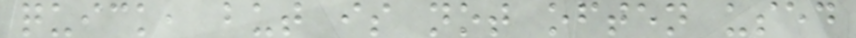quick, but is not often used
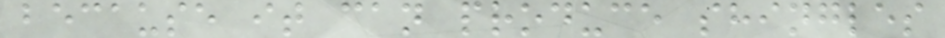because it can produce shingles
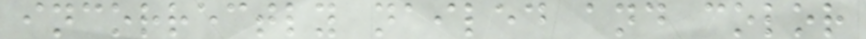incorrectly nailed and color
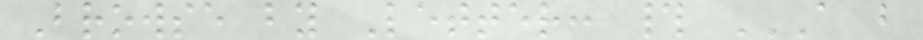Browse by Letter: # A B
